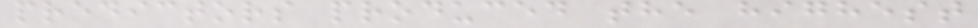predictors produced the highest
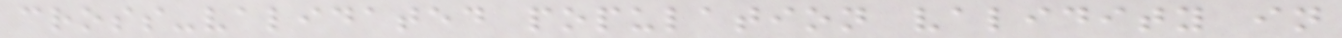cross-validated population validity in
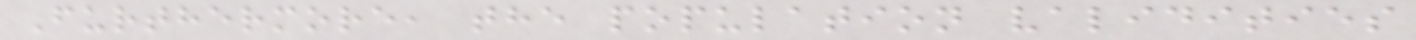Furthermore, the population validities
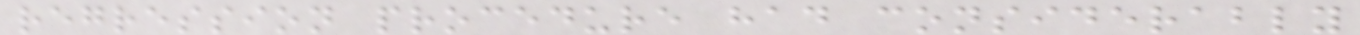regression procedure had considerably
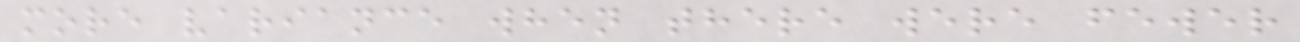more variance when there were fewer
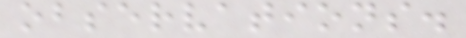observations.
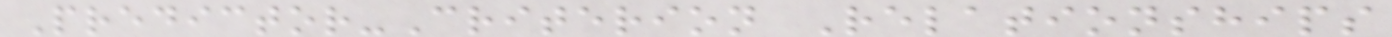Predictor-Criterion Relationships
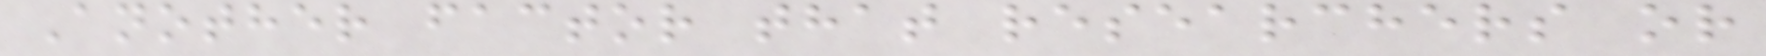Another factor that researchers or
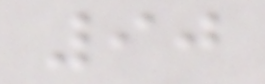90
